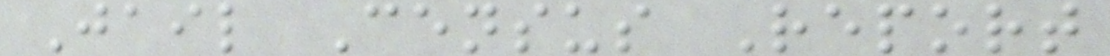Jail Census Report
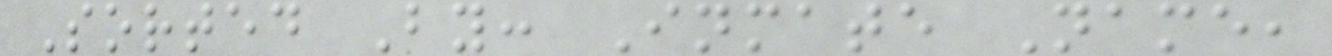Sorted By: Inmate Name,
